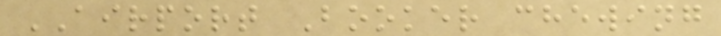AIRPORT Booker chewing
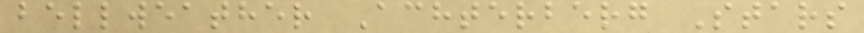bellweather Achterberg Stars
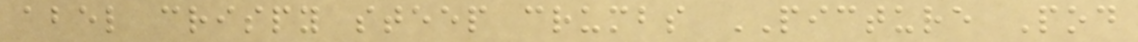abel crispy steep crumbs PICTURE Pod
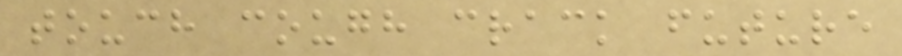touch cough crack future
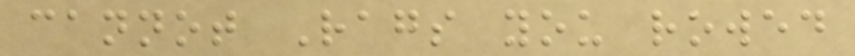cannot Rags you rowed
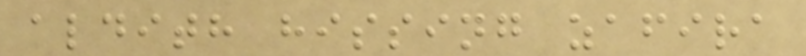aldith hissing zafira
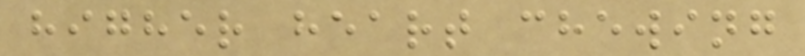higher heart chewing
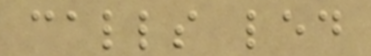calls led
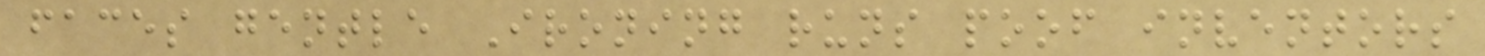faces gentle Ironing runs poof inventors
